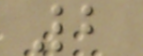2
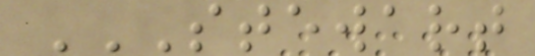STEWART
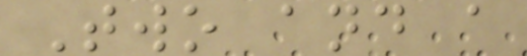Two and a
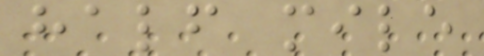half mile
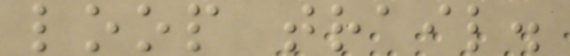loop trail.
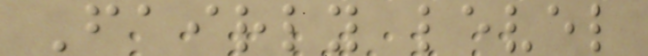Fairly level
